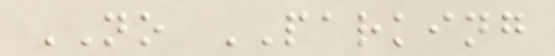NO PARKING
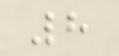8
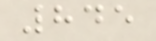845
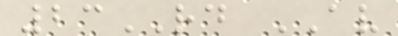23RD AV
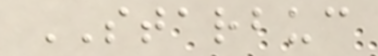STARBUC
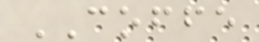COFFE
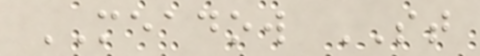MEADOW ST
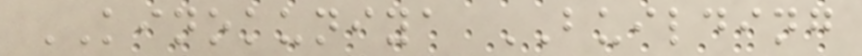KINOKUNIYA BUILDING
